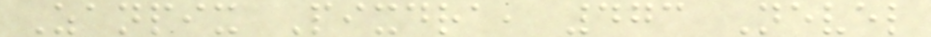Zanpix Pixdra, 473 Nevel
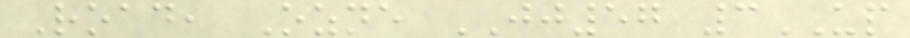Road, Ozne JJ57 3UP
